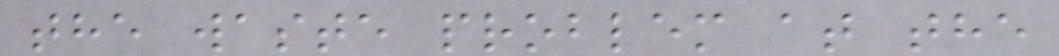the waste problem at the
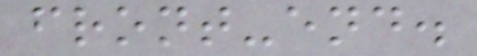front-end.
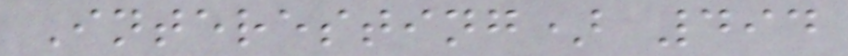Interesting) 494
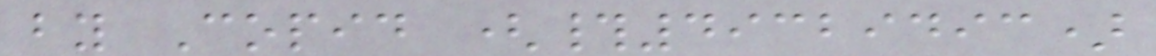by Copid (#49329493)
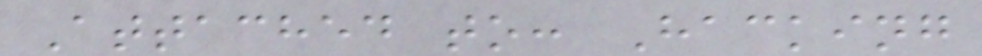Attached to: Hacking
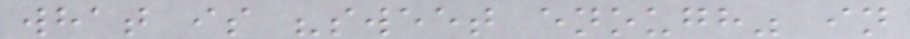what is "sweet enough" in
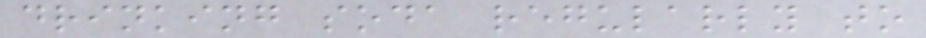drinking soda regularly to
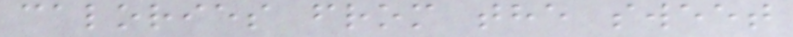calories from the sweet
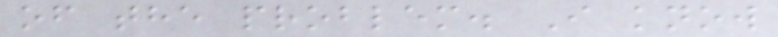of the problem. I know
